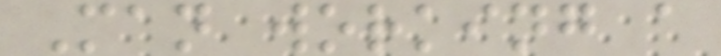Man working a
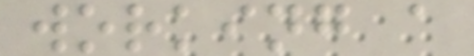working a
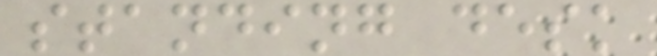standing desk
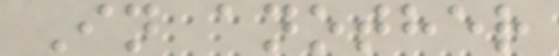In another
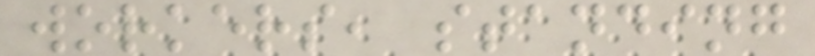workers, standing
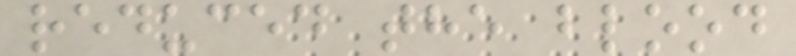reduced the blood
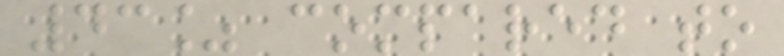43% compared to
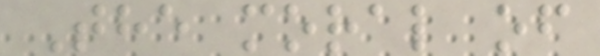The moral of
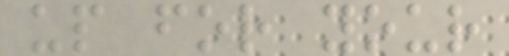up for your
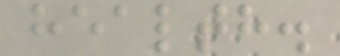health.
